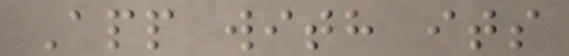App with its
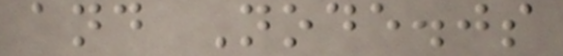and Node.js
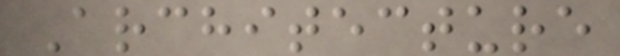Architecture
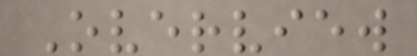Overview
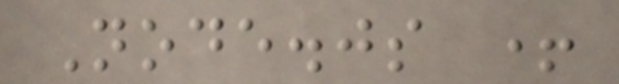Node.js +
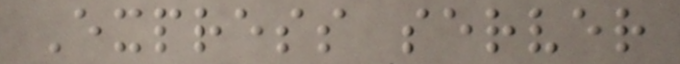Express server
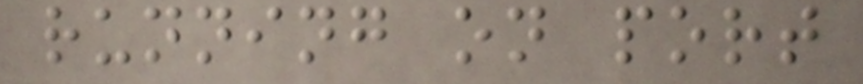running on port
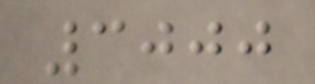3000
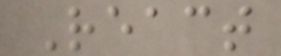React
